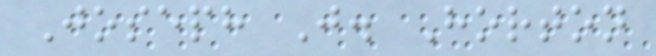Joseph J. Horton
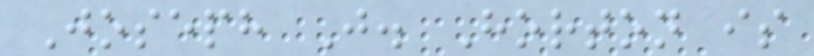Joseph J. Horton is
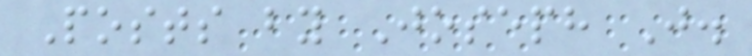Posts by Joseph J.
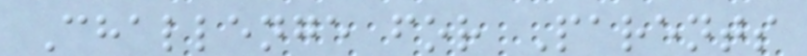Challenge for Parents
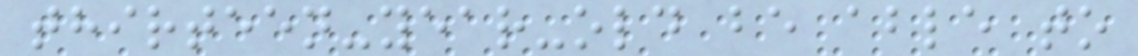thirteen-year-old be able to
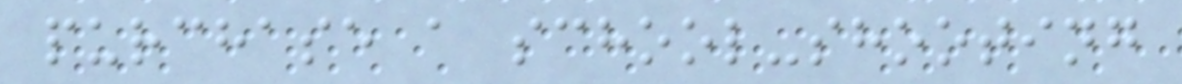purchase a school-shooting
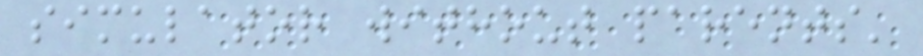simulator without parents'
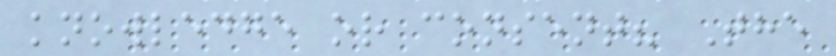knowledge or consent? The
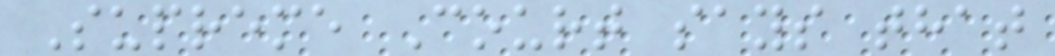Supreme Court says that
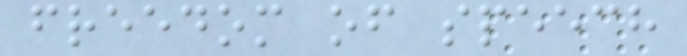freedom of speech
